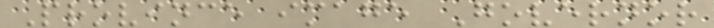Province image Governor
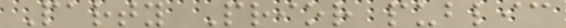Party Prior public
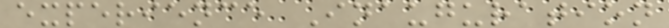experience Inauguration
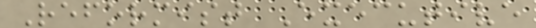Reformist Executive
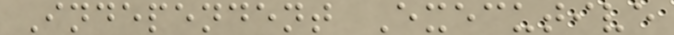Independent Executive
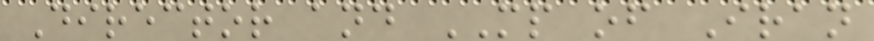Director and MP of Iran
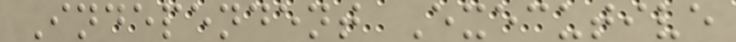Independent Executive
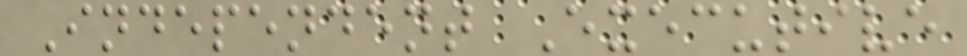Independent Executive
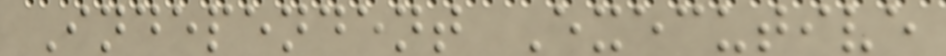Independent Executive
